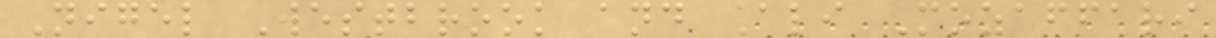Nigel Westbrook and Ali Mozaffari
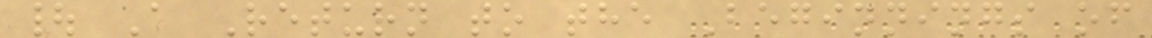| A Return to the Beginnings of
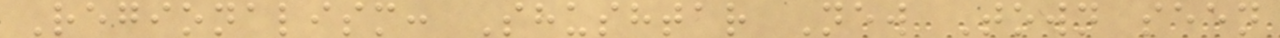Regionalism: Shushtar New Town seen
